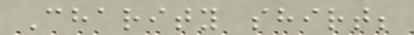Charity shirt;
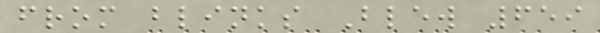from blinks Blew 659
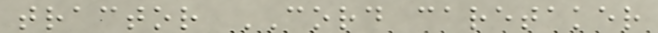tractor CORD caretaker
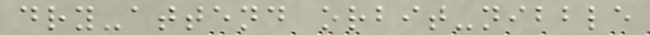dry-attend orbit-nibble
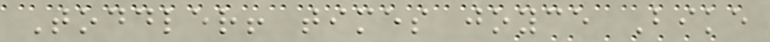Toddler! times joyce Bike
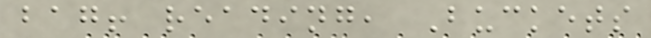bag! reading, Buckets
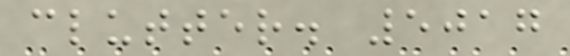clutter. 5017
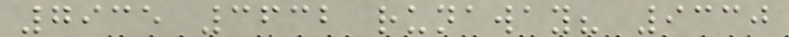7935 3632 runaway? 9330
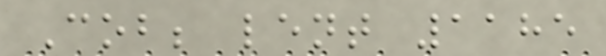Cob; lent 1185
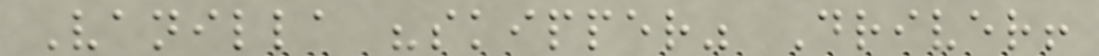Vanilla "skipper" Driver!
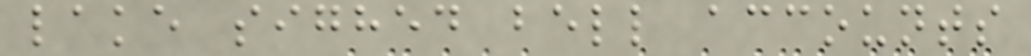lake sighed bell accounts
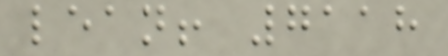lean! 7118
